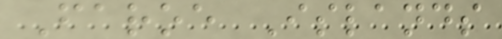Faroe Islands
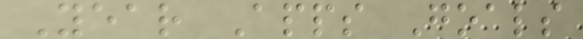Year Apps Goals
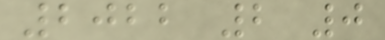2022 2 0
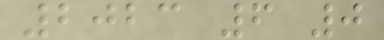2023 6 0
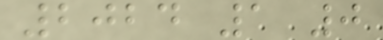2024 1 0
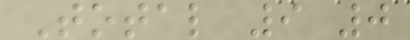Total 9 0
